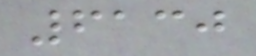6130
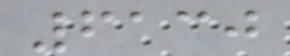6130
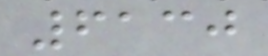6130
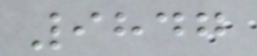9847
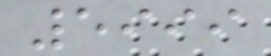5999
